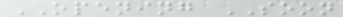OPENING SOON
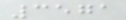3571
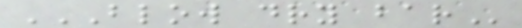BLOW DRY BAR
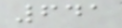641
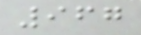967
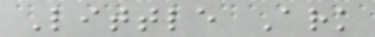Little Ark
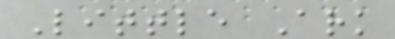Little Ark
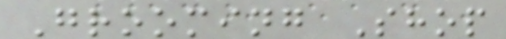Grooming Shop
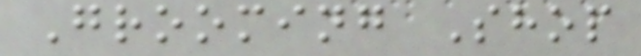Grooming Shop
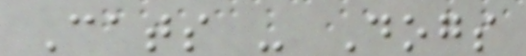Cats - Dogs
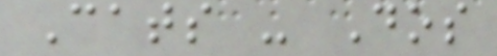Cats - Dos
